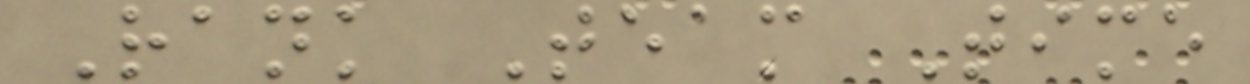Rank Team Time
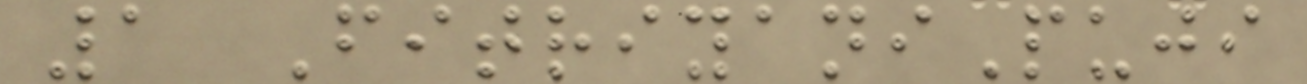1 FitriyaniPuji
